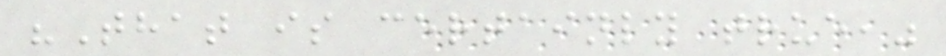"That is certainly true,"
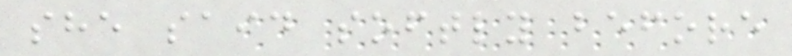she said softly before
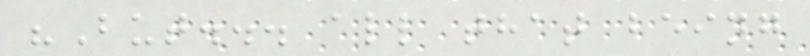"But... all that being
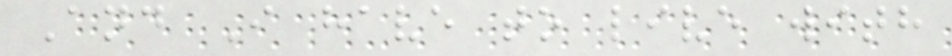And I have to live with
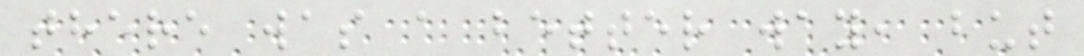there was a better way, but
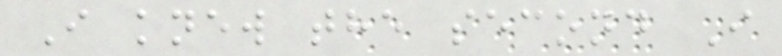I knew the second I
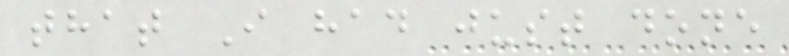that I had just done
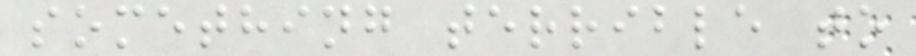something terrible to
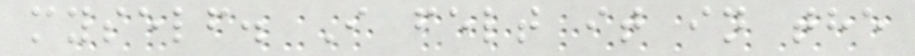myself. I felt it in the
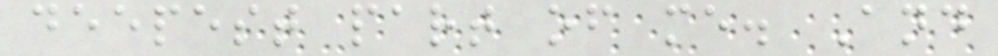deepest part of me. And
